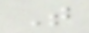T
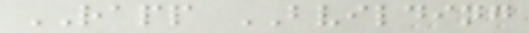RAPP BVILDING
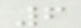6
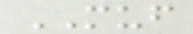MUF
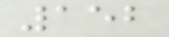152
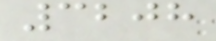3208
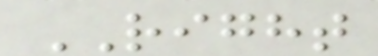RIGHT
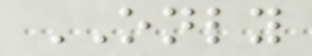ONLY
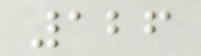126
